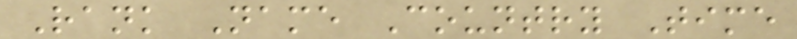Rank Name Country Time
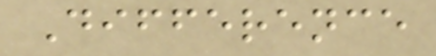Difference
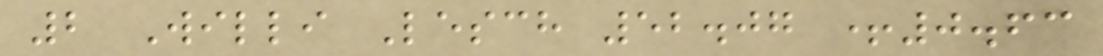2 Willi Lesch 52.07 +0.63
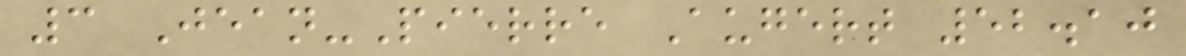3 Jean-Pierre Augert 52.10
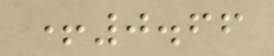+0.66
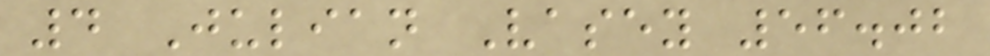4 Julian Vasey 56.02
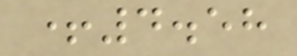+4.58
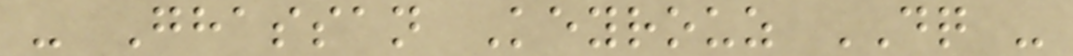- Ghassan Keyrouz DQ -
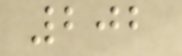202
